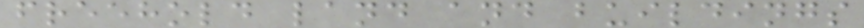freehold land and buildings
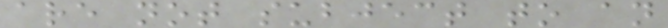are not subject to an
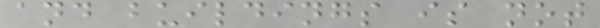and buildings is not
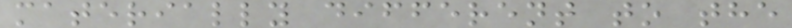materially different to the
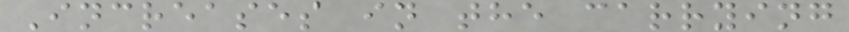Increases in the carrying
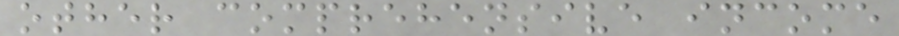other comprehensive income
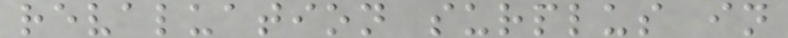revaluation surplus in
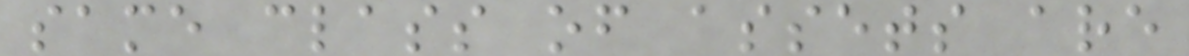same class of assets are
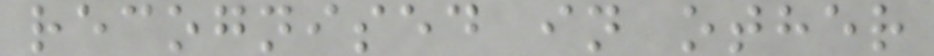recognised in other
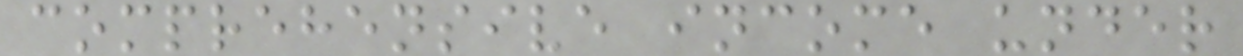comprehensive income under
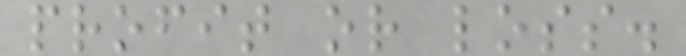profit or loss.
